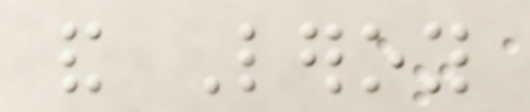and Leroy
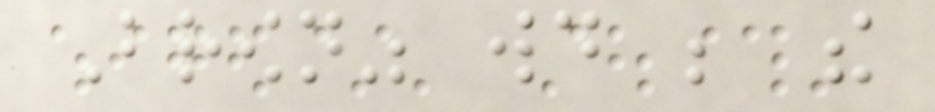Brown" would be the
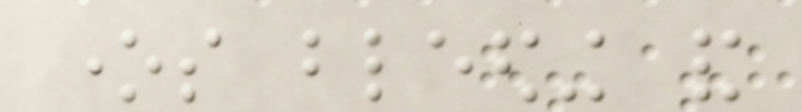ones bleeding and
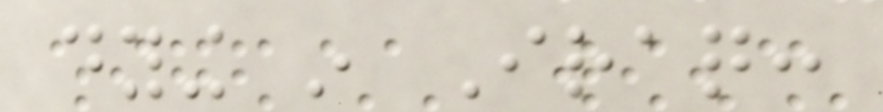dying in Iraq:
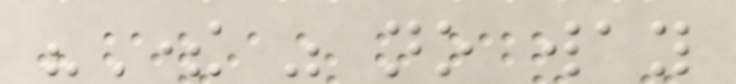"There was no way
